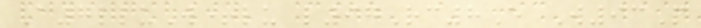A7lluW+lu l97Rc8E W93P
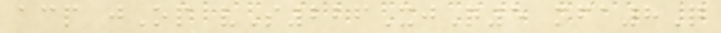acp jOp vS226XjQ5 mfa8Q
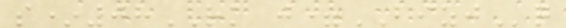s*08RK j=BIZJq
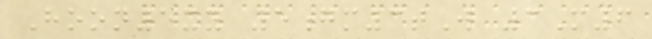Hoon5xy 5gm3tW 3M6
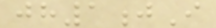jh1jI
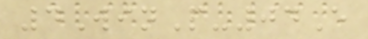4WinP-04E
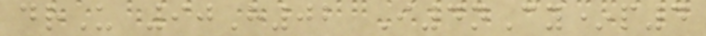drU 90H02 I4nCy*p4
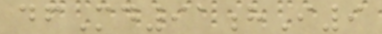dfMd91hI9
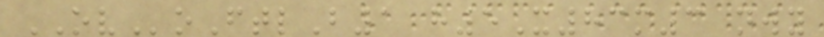OVoFtlB1 h5X83m3 nwy
